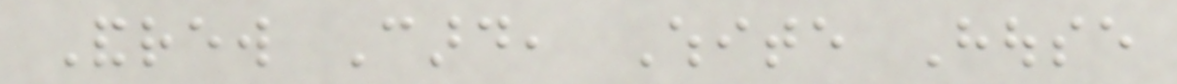Andrew Card, White House
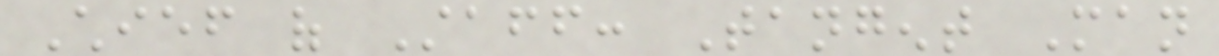Chief of Staff: Tangent Man
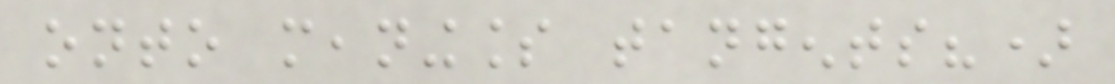onto meaningless tangents?)
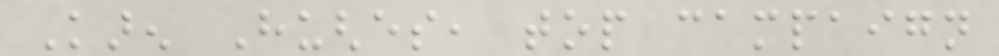Karen Hughes, top campaign
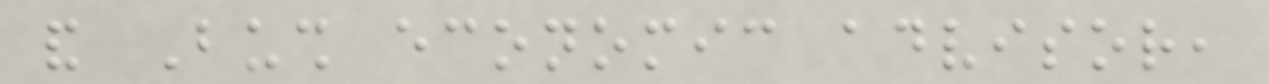and Bush economic advisor,
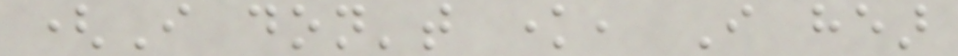(I don't know, I hear
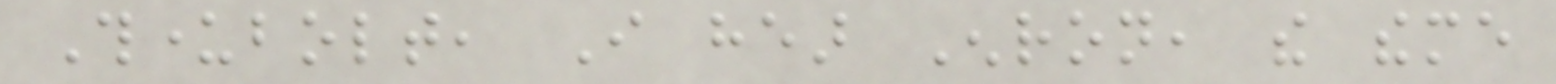Thunderbolt, I hear Enron, the theme
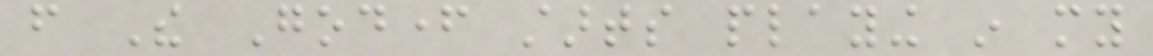from The Godfather starts playing in my
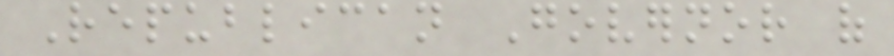Republican Governor of
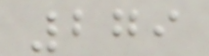279
